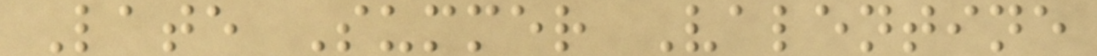Late Summer Valentine
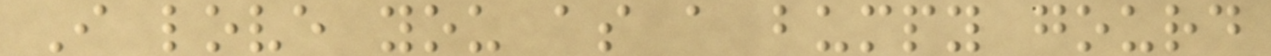I love you as a bumpy gourd
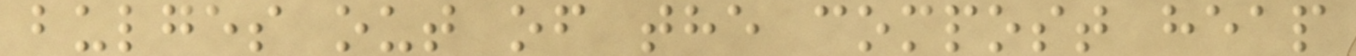bulges out of the compost heap
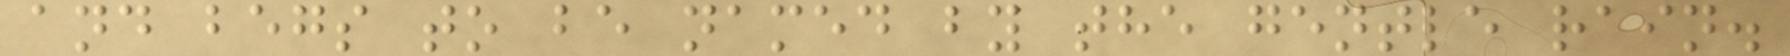and begs to be named by the gentle rain.
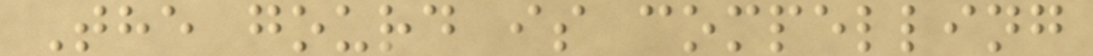The gourd is compelling
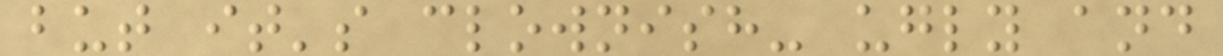but it's clownish- ugly and
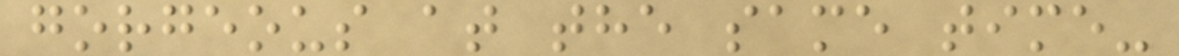gorgeous at the same time-
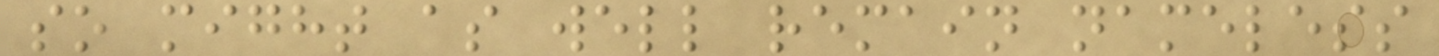so might as well remain nameless
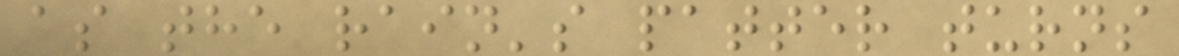as the rain's patter turns
